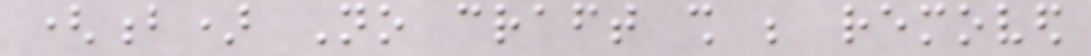(b) No craft shall be removed
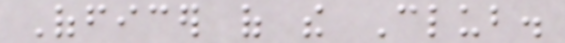Officer of the Club.
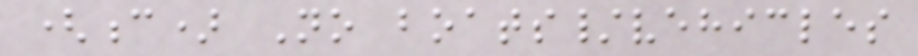(c) No boats/vehicles
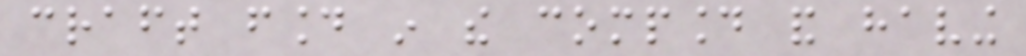craft found in the compound and having
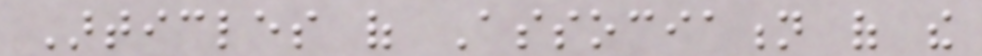Articles of Association of the
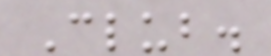Club.
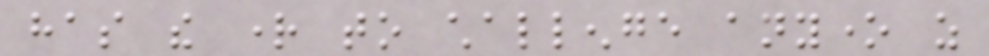has the right to challenge anyone as
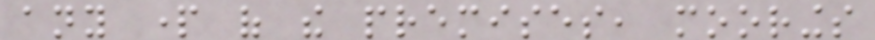any part of the premises, moorings
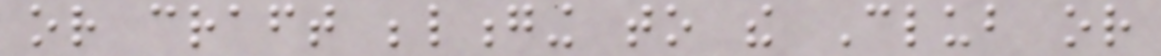or craft belonging to the Club or
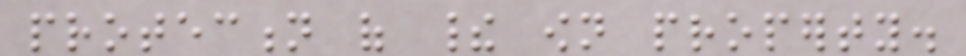protection of their own property.
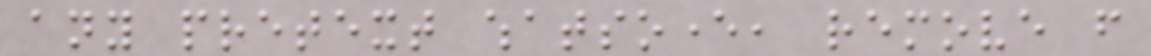any pretext whatsoever, remove from
